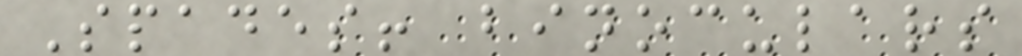Spades! binoculars
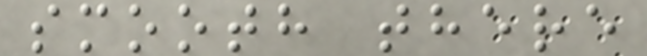smooth there
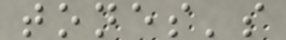tones's
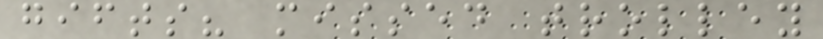gifts? missed trolley
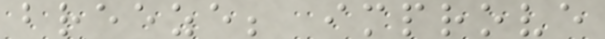breeze; improve
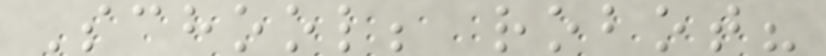School; robot?
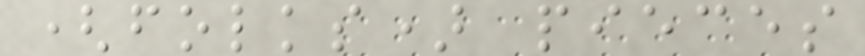(folks) pieces
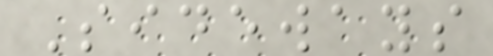Sideways
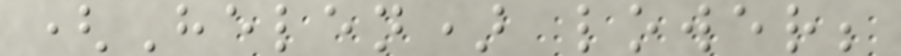(Helen) lower;
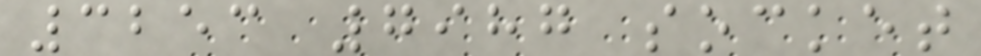3253 7987 socket
